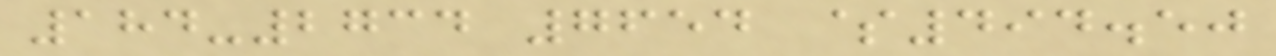184-2734 7654 $494.50
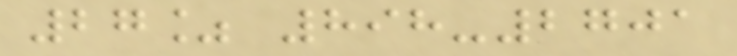27% 898-2701
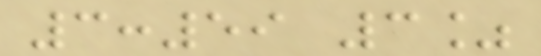3:59 3%
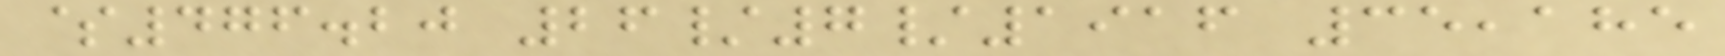$476.20 26/7/1916 35,185
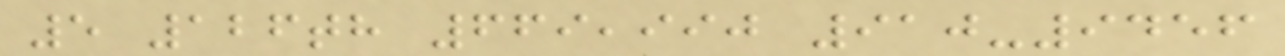5 126th 669,990 910-9456
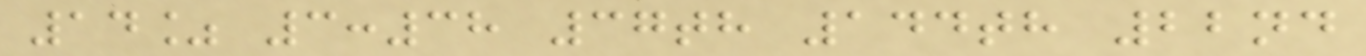14% 3:38 37th 144th 22nd
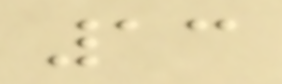13
